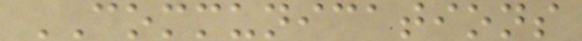COMMUNICATIONS
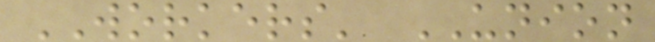WORKERS' UNION
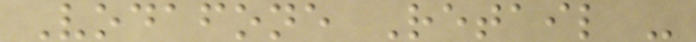Vodafone Retail -
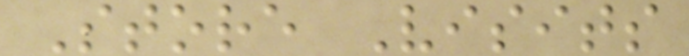Store Visits
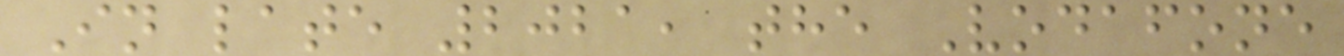In late 2021, the Vodafone
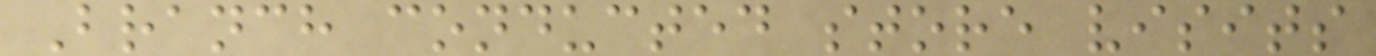Branch conducted store visits
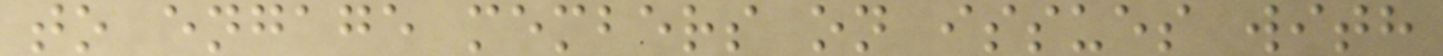to engage members on issues with
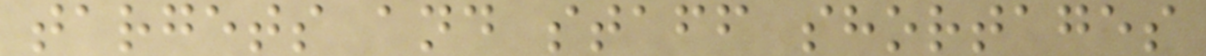targets and staff shortages
